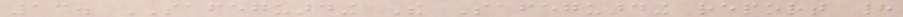13. SAFEGUARDING The Safeguarding report had
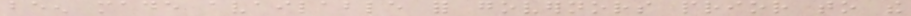been made available for governors prior to the
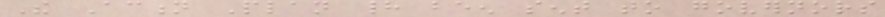The Action Plan had been sent to governors
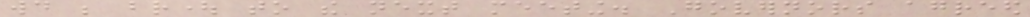would be brought to the next meeting. Governors agreed
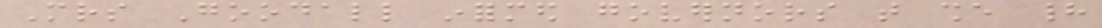Mrs Goodall informed governors that she had
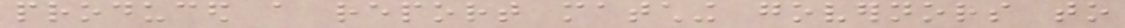produced a report matching governors to
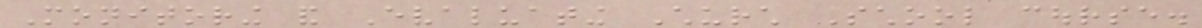Monitoring and Evaluating Church School course.
